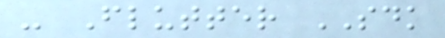- Flutter SDK
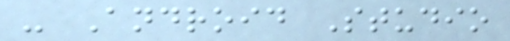- Android Studio
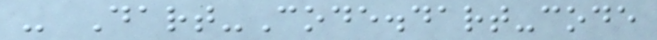- Dart-Code.dart-code
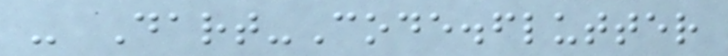- Dart-Code.flutter
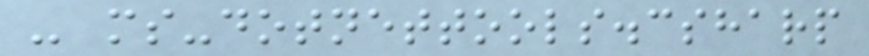- ms-dotnettools.csharp
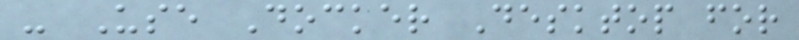- Use Docker Desktop for
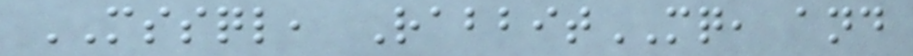MSSQL, RabbitMQ, and
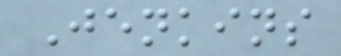Jenkins
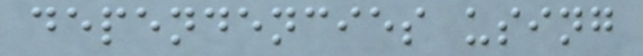dependencies using
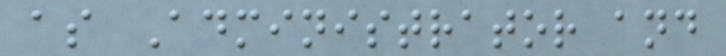as Administrator and
